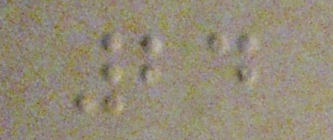24
